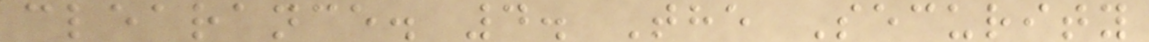clearance. 4. The Security
